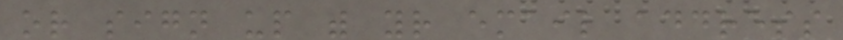or sign up with your email address
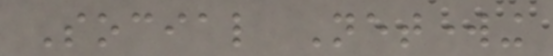Social Networking
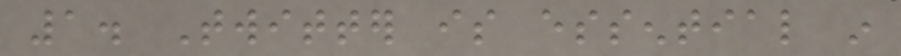1. Twitter is essential in
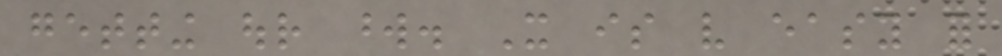getting our word. It is very easy for
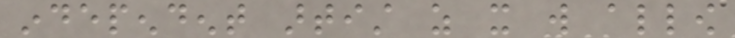independent artist as it will allow
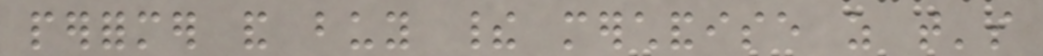performer and buy their merchandise as that's
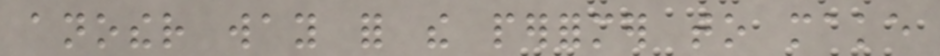another way for the performer to make
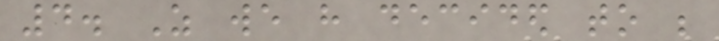4. As we have decided to be
